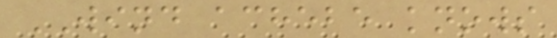WIND achebe knows
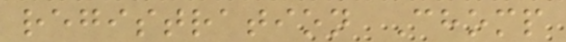registration Chomp
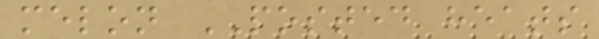melon POSTED heats
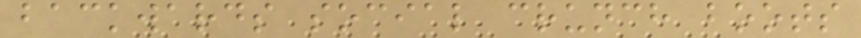backwards social crunch boots
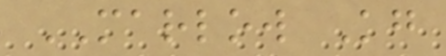MARLOW Kg
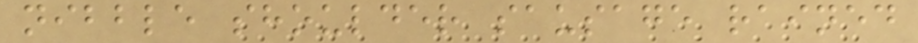nibble shoulder sausage rained
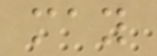may
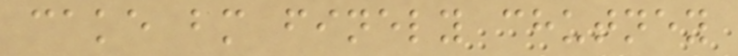cake bm finely chutney
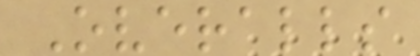Overalls
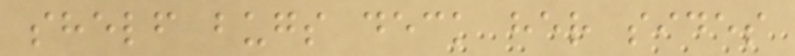shelf bugs deck her sides
